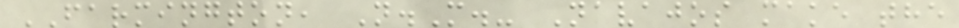FARMINGTON, N.M.- Navajos make the
